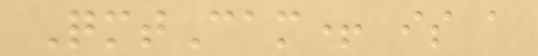QmtCam+ is a
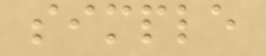simple
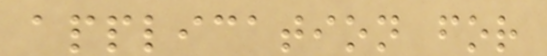application for
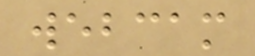webcam
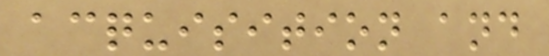acquisition and
